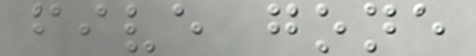five gone
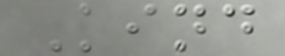Kind
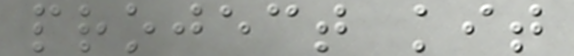project kit
